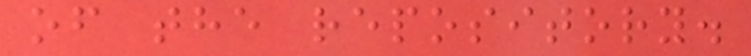of the repository.
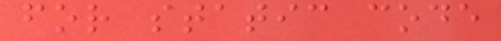for static code
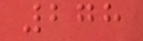278
